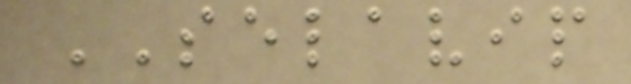SELAVIP
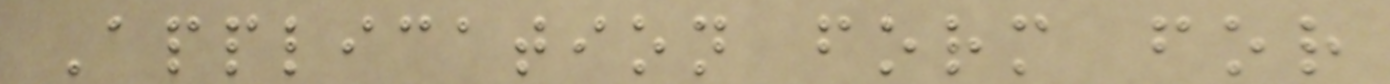Application form for
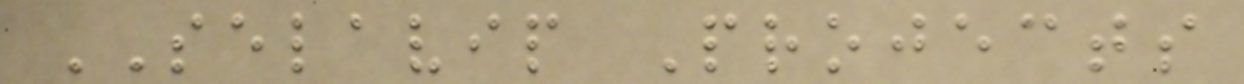SELAVIP Projects
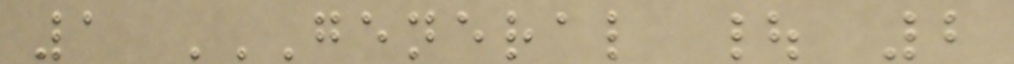1 GENERAL | 2
